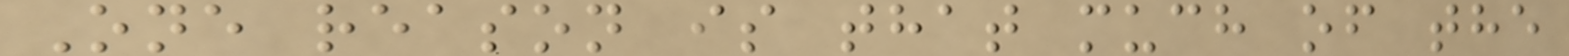One reason is that much of the
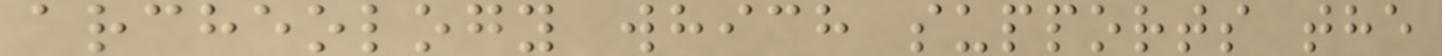archeology which supports the
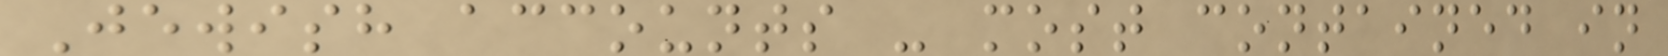Jewish accounts - most contained in
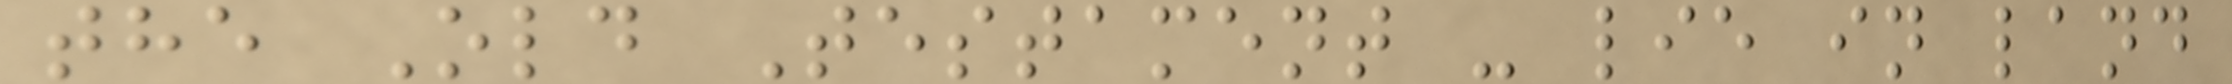the Old Testament - lie in land
